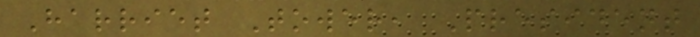Harriet Tower, President
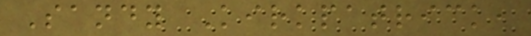Sandy Kirkpatrick,
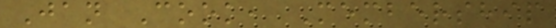Jan Cook, Membership
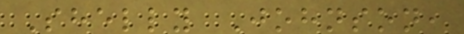Shelly Johnson,
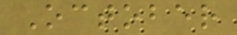October
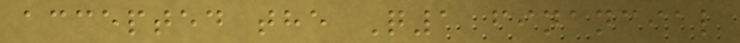accepted the Q1 financial
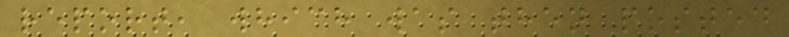report, which was then posted
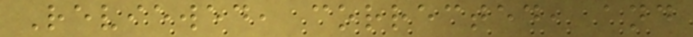Reviewed, corrected, and
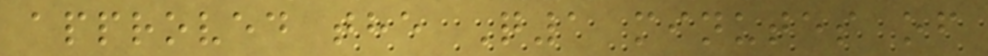approved the Q1 minutes of
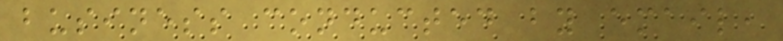business conducted by email,
